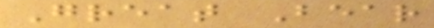Great Bear
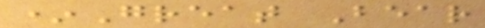*Great Bear
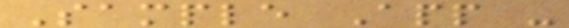Sample App -
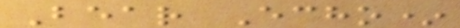Bear Echo*
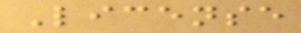License
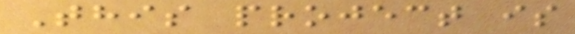This project is
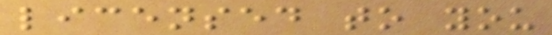licensed to you
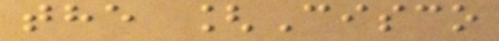the [Cisco
